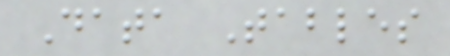Data Tables
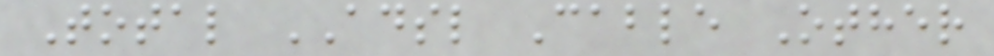Total ADSL Cable Other
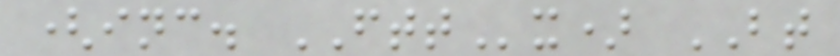(inc. FTTx) BT
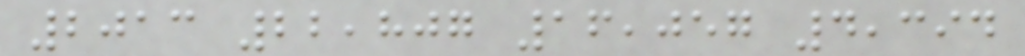2013 22,807 16,057 4,394
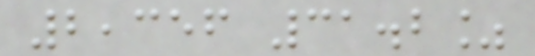2,356 31.2%
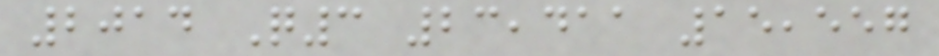2014 Q3 23,411 15,557
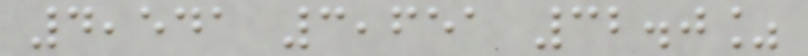4,541 3,651 32.0%
